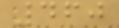460
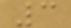3
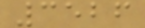3526
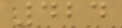424
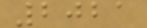2021
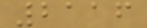2116
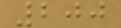200
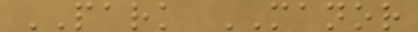PARK MANOR
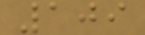109
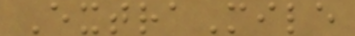ExtraMile
